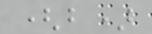(b)
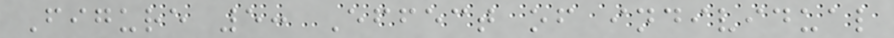Figure 5: Effect of individual
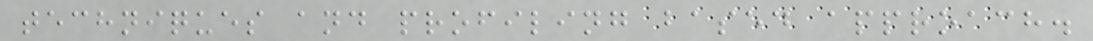techniques and profiling based approach.
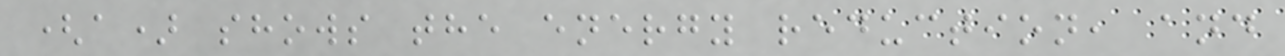(a) shows the energy reduction, and
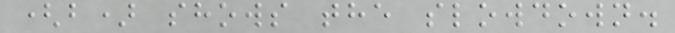(b) shows the slowdown.
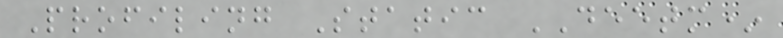Profiling Static DEETM*
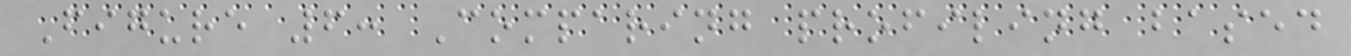Figure 6: Comparing profiling based
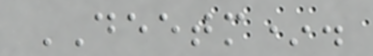DEETM*.
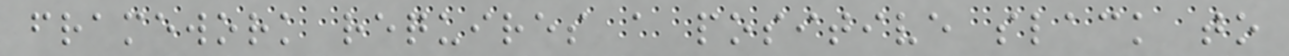framework requires a positive slack to
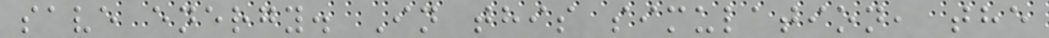save energy. In this simulation, the
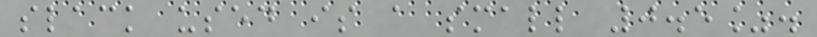slack used is a small 0.5%.
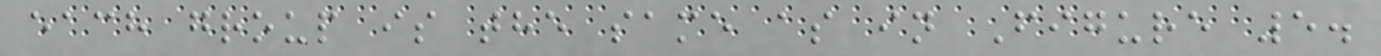each group is the same as in Figure 5.
